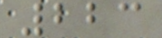223
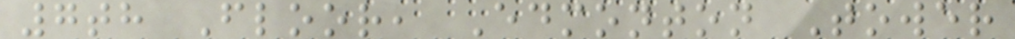7th Floor, Edmonton Tower
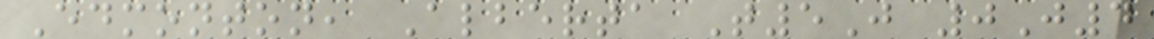Edmonton, Alberta T5J 0J4
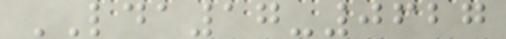LDA17-0627
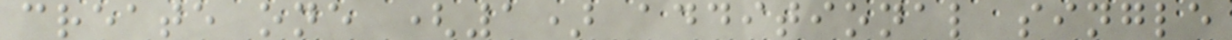create one (1) additional single
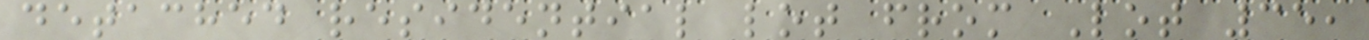detached residential lot from Lot 35,
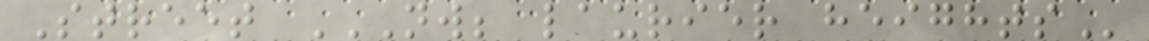Street NW; LAURIER HEIGHTS
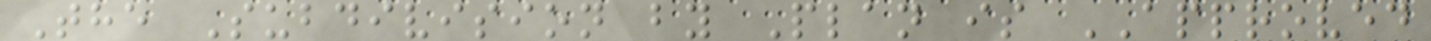The Subdivision by Plan is APPROVED
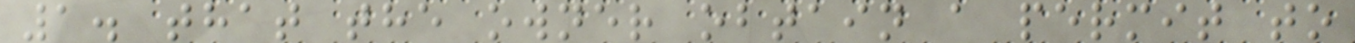1. that the owner obtain a permit to
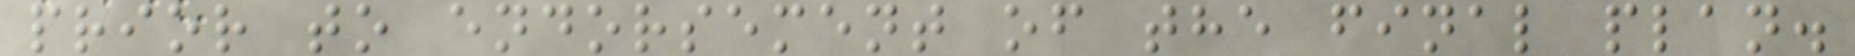prior to endorsement of the final plan.
